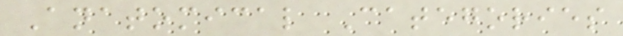Anatomical Categories
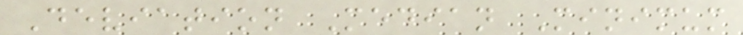Deviation Median Minimum
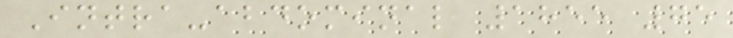Intra-abdominal 1855 75
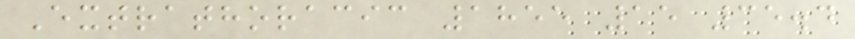Extrathoracic 1855 15 35.4
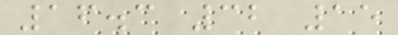16.3 32 15
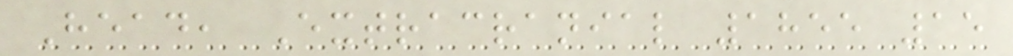Head, Extracranial 1855 15
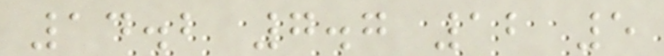14.2 7.7 12 5
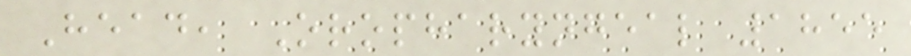Head, Oropharyngeal 1855
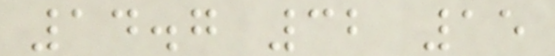14.7 32 15
